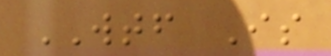WTF Is
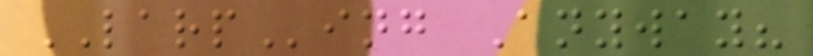LARPing Anyway?
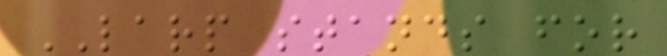LARP stands for
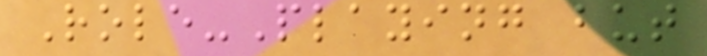Role-Playing but
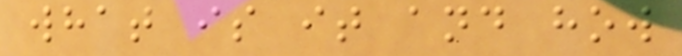what is it and how
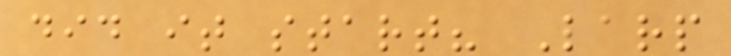did it start? Larp
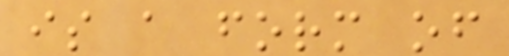is a form of
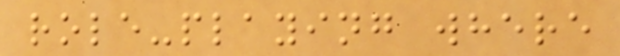role-playing where
